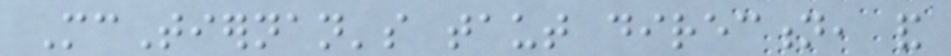McTiernan's taut direction, and
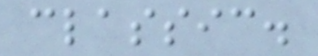classic.
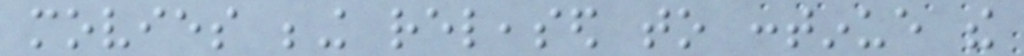movies being released to continue the
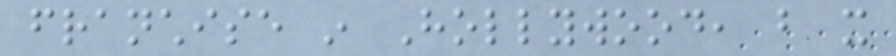franchise in Hollywood, but it
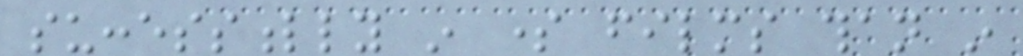successfully in some films than in
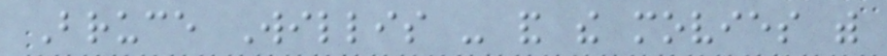Bruce Willis - and the movies with
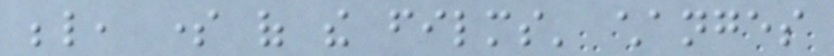below, some of the films' changes
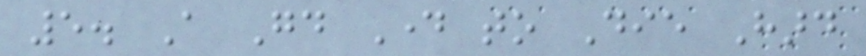5. A Good Day to Die Hard
